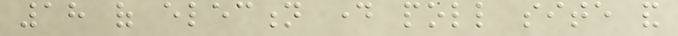18 of election day poll site and
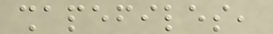shapefiles,
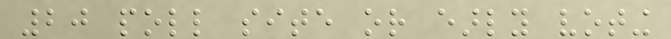20 poll site or early voting
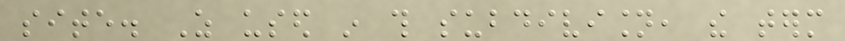site. As used in this subdivision, the term
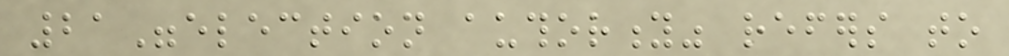21"election authority" refers to
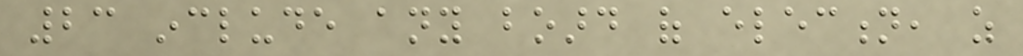23 include any board of election, as
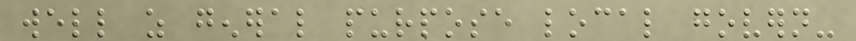well as general purpose local govern-
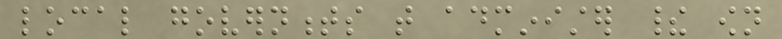local governments that administer their own
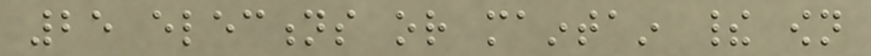25 elections or maintain their own
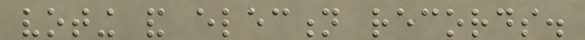voting and election records.
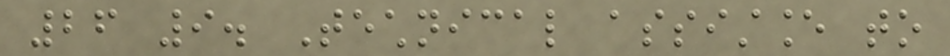26 9. Technical assistance to
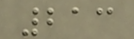213
